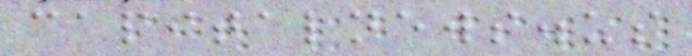capitalnews.us
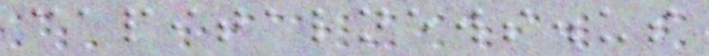capitalnews.us
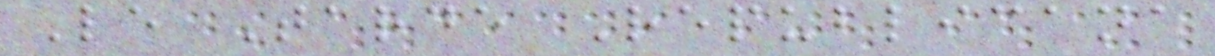Le Tarde Republicana
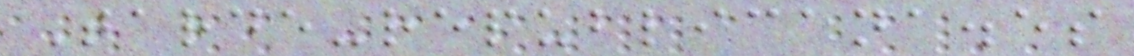Tarde-republicana.es
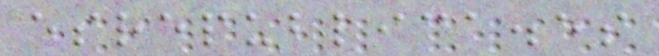esrepublica.es
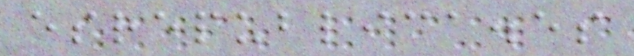esrepublica.es
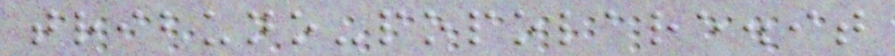tribuno-popolare.it
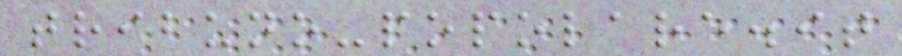tribuno-popolare.it
